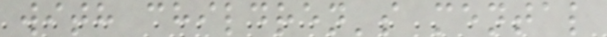with children's mental
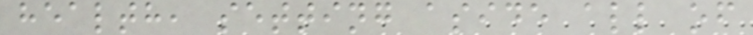health, setting aside all of
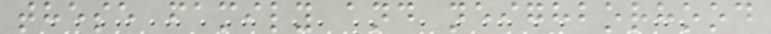these family and neighborhood
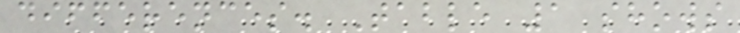differences. Table 1 shows
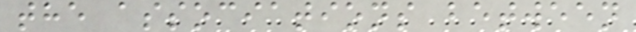the associations between
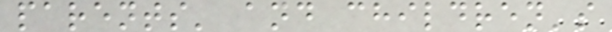parents' and children's
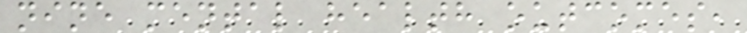nine mental health outcomes,
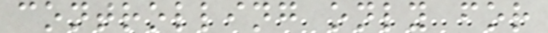controlling only for
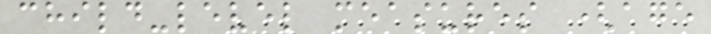child-level measures (age
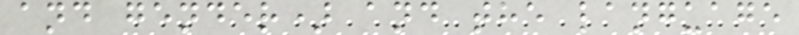and gender) and the language
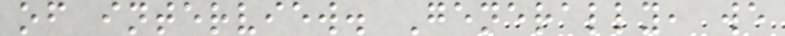of interview. Generally, we
